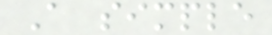A simple
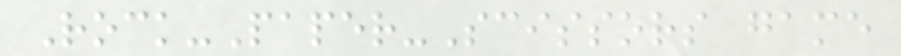Rock-Paper-Scissors game
